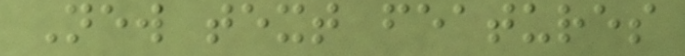New text features
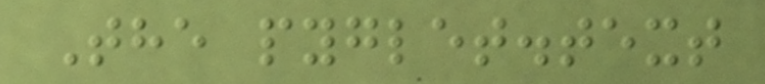The pyglet.text
